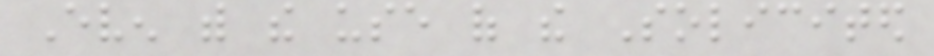Even with the use of the Solicited
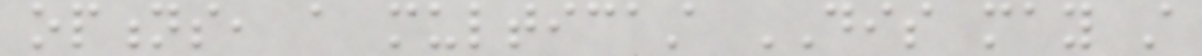options, a multicast DIS may still
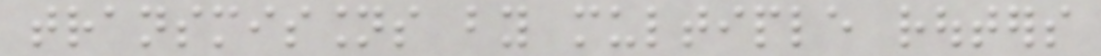transmissions by multiple routers
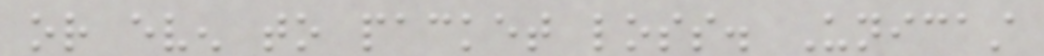or even to packet loss. Unicast
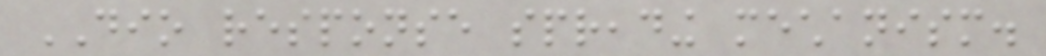DIO response spreading mechanism.
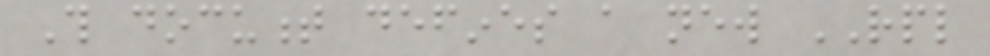This document defines a new RPL
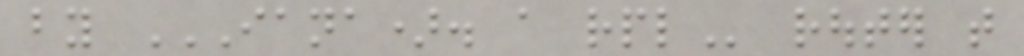by IANA). A RPL router that
